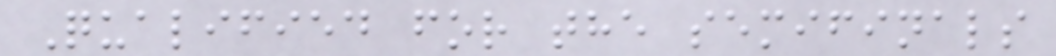Qualified for the semifinals
